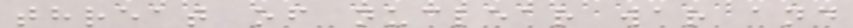threat of nuclear war and
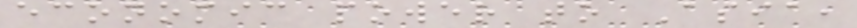economic power to Asia,
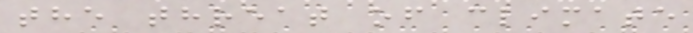the threat of climate
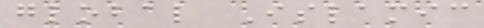global Islamic
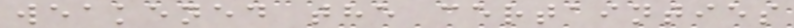weakened the certainties
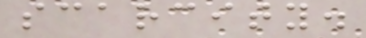scarcity.
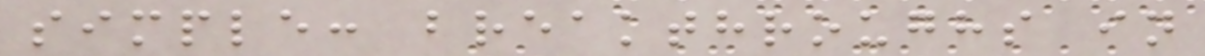simple: breakthroughs in
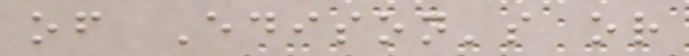of Edison's or
